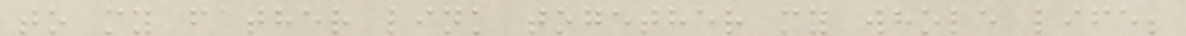to my father link together my whole life;
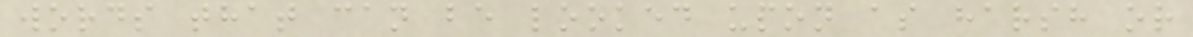words that can be looked upon as harsh or
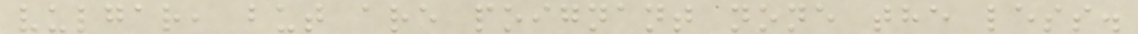vulgar, but are poignant none the less.
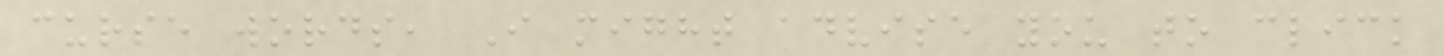curse words, I might advise you to click
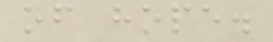of hope.
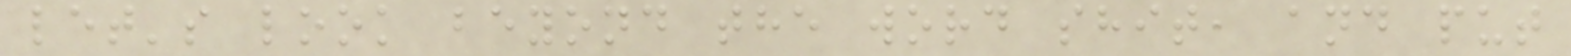let's look beyond the word shit, and put
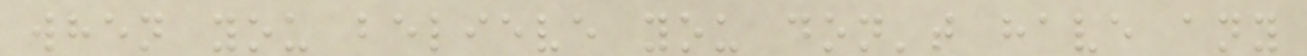when you believe you don't have any
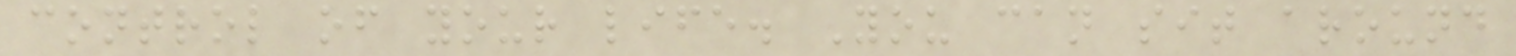control of your life. You can sit around
